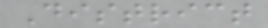District
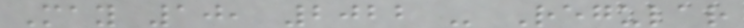May 10, 2022 - Regular
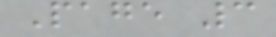Page 3
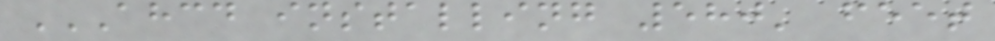AHCD INSTALLING 580' FEET
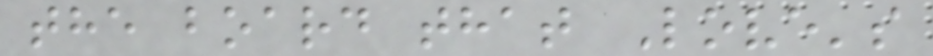the board that Love's
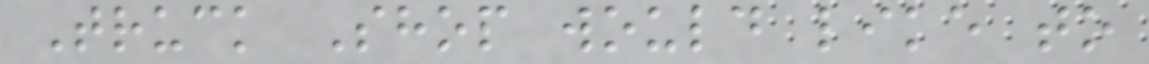Truck Shop would like to
